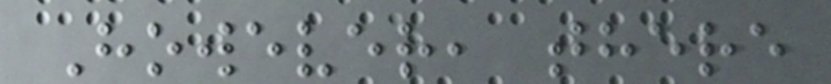However, there
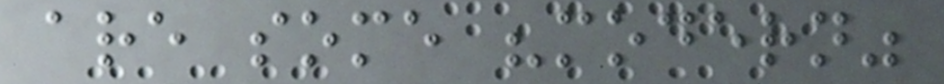are some "modern"
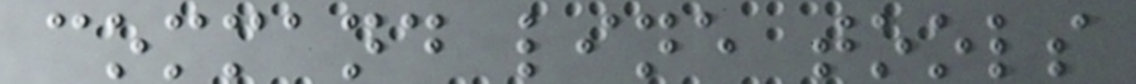command line tools
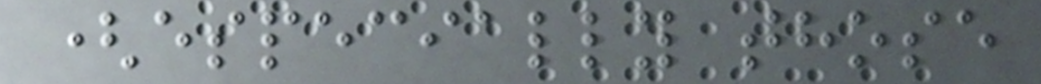(especially those
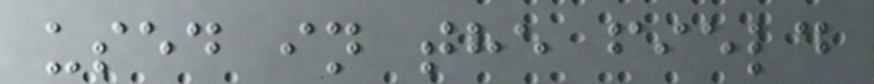used in the field
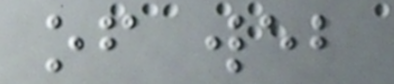of web
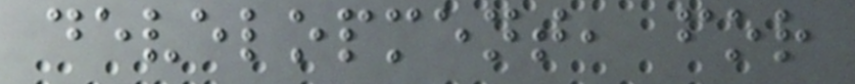development, for
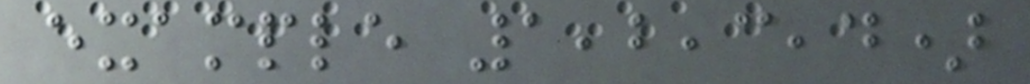example 1,2,3,4)
